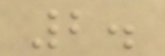2.
